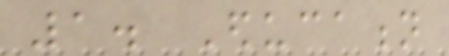1. Education
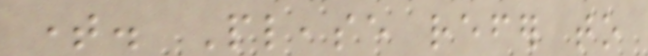time. Please refer to
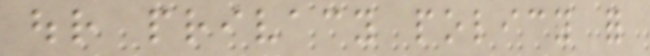our privacy policy for
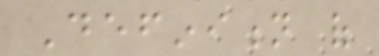Definition of
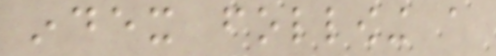index following a
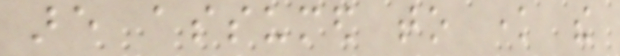are assumed to know the
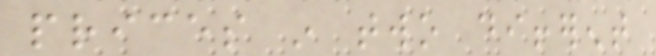prices in two different
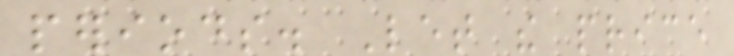periods. Let the price
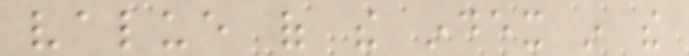value of the index in the
